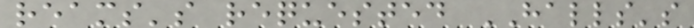reams's requested HALLS's
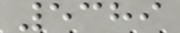5389
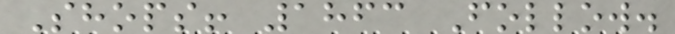Shops! 1863 Follow.
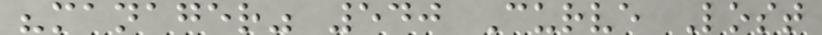"manager" 540 Curve Lost
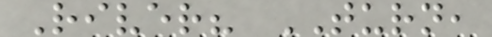River? TURN,
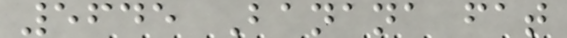5645 Banana fat
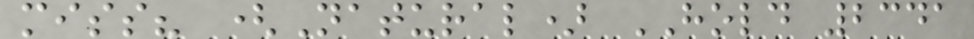miss? (Natural) HOLD 2341
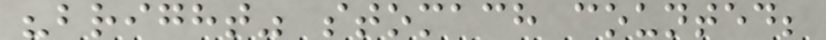"bright" stomach counted;
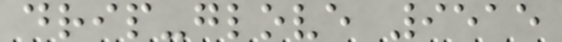drip-glove 9515
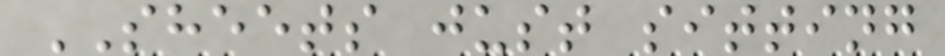SHEETS just sitting
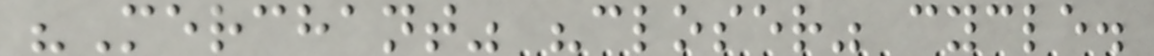"Merchant" "closer" cycle.
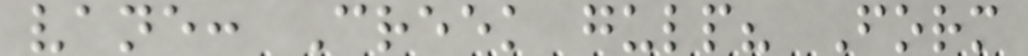vane: Creek gulp? Form
